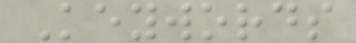Keywords
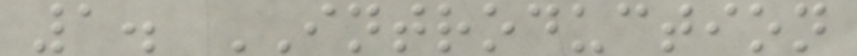1. INTRODUCTION
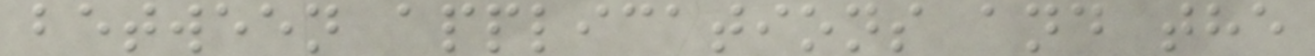between applications and the
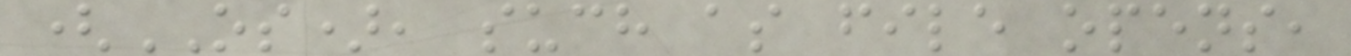(OS), such as file opens,
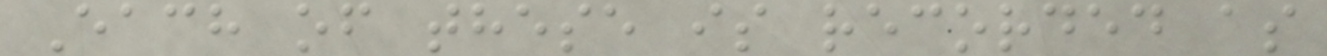Each of these is recorded as
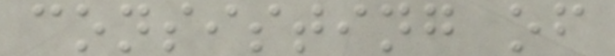consisting of
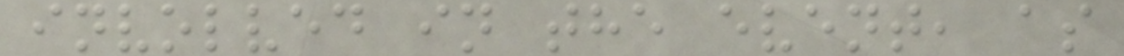involved in the event, as
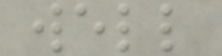well
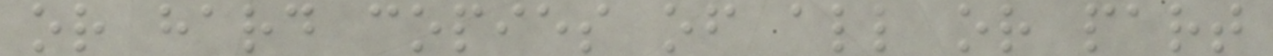or hard copies of all or part
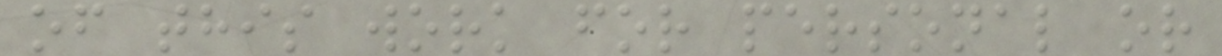of this work for personal or
